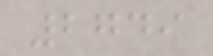2749
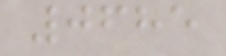0685
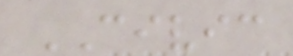CIVIC
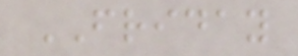FRIDAY
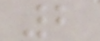2
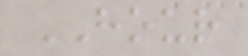HOUR
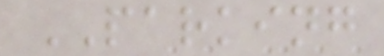PARKING
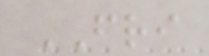FRI
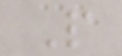P
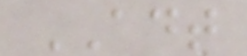ADT
